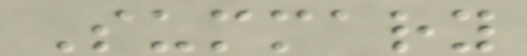Summary
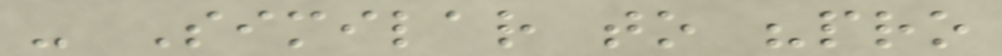- Similar to "pro
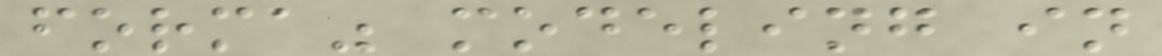forma" modeling in
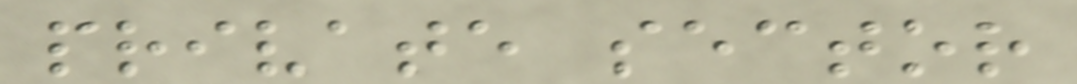private sector
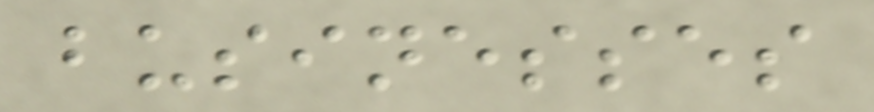businesses
